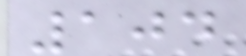104
